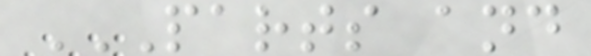PARTS AND
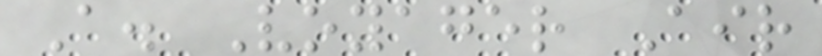A. Voyager Air
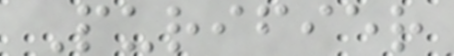Purifier
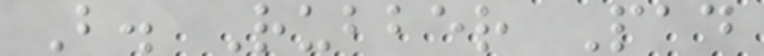B. Rubber Pad
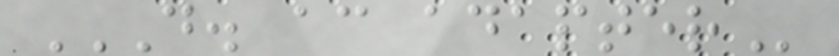D. AC ADAPTER
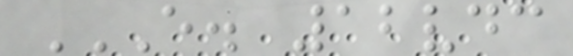E. 12VDC
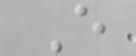E
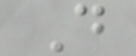D
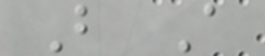B A
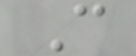C
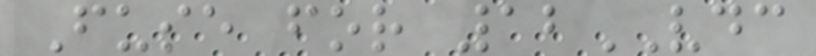Fuse for 12VDC
